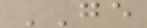GE
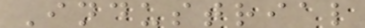Industrial
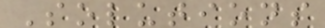Solutions
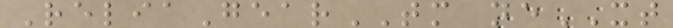ReliaGearTM neXT
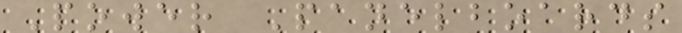Power Panelboards
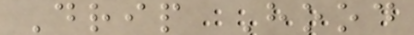Drip Hood
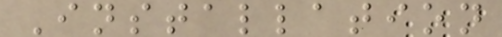Installation
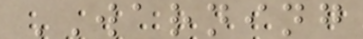WARNING
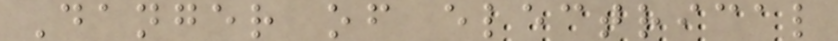Danger of electrical
